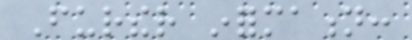Further information:
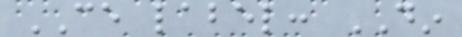CE label: DIN
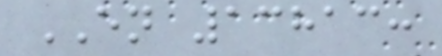EN 13813:
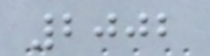2002
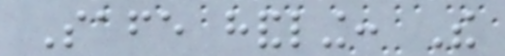Safe handling: The
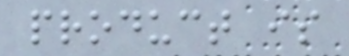product is
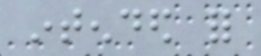intended for
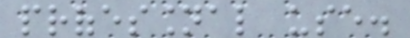professional use.
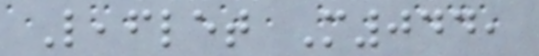Leaflet M044,
